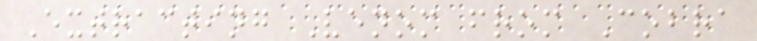Extracting Venom from Cobra
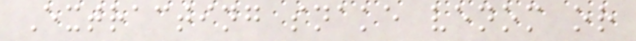Extracting snake venom or
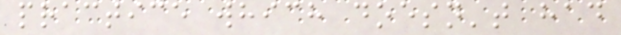practice which doesn't had
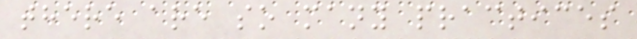there are so many practices
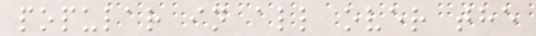popular in all over the
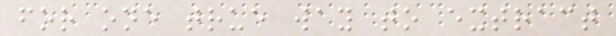for one true way to extract
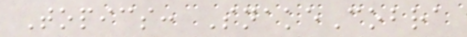Topics: SnakeCobra
